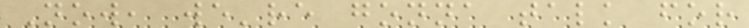Now, we're gonna talk for
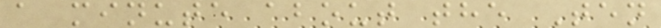a minute about the Ten
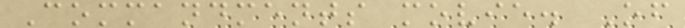Commandments movie. Of
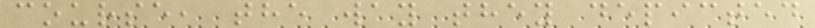course, the way they depicted
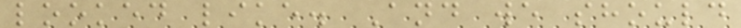looked like. And we should
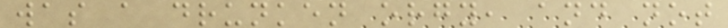was a drunken orgy, and not
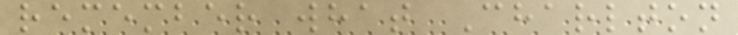remember what Charlton
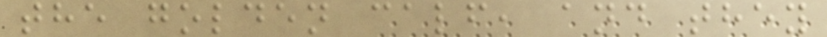the golden calf, and they
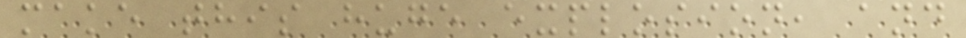make this huge explosion, and
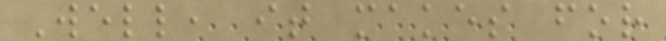Well, it makes for
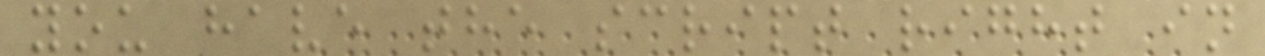you have the script right in
